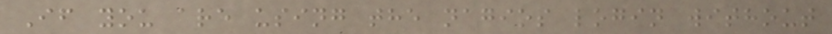If you are using the nagios login without
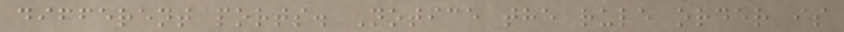different ports. Notice the rule order is
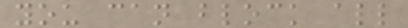you can block all
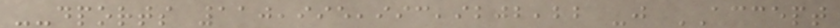--dports 110,995,993,9202,22 -j ACCEPT
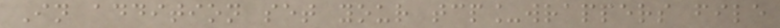In addition set your tcp_wrappers file
